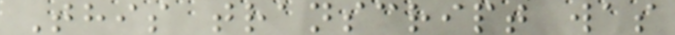This transcript was
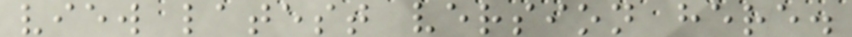view latest version here.
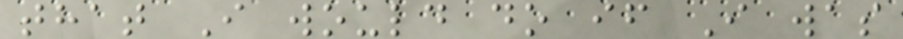that I would do if I was
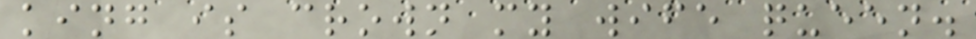king is crown my wife queen.
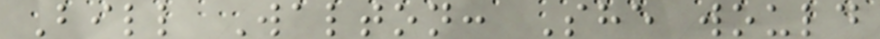Bill Walton: She would
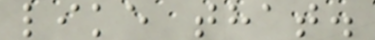like that.
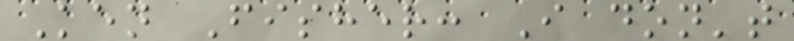Ken Fisher: I don't
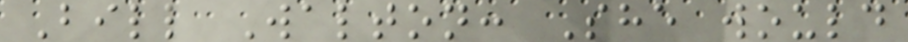Bill Walton: She would
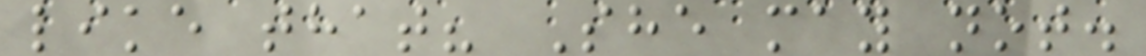like that? She may not.
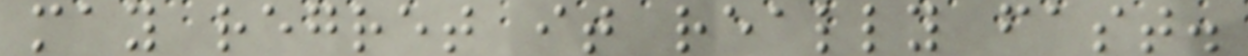may regret it really fast.
